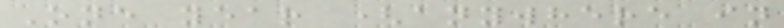One year (anywhere in
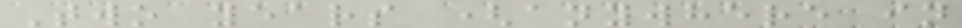Two years (anywhere in
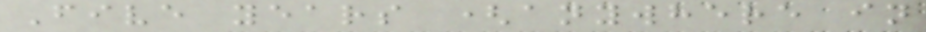Five years (anywhere in
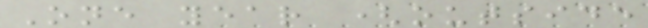One year (outside
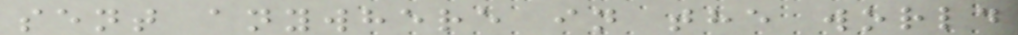sent anywhere in the world
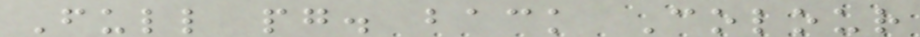Full pg. back Colour
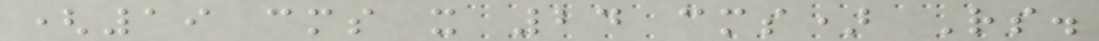(19 cms x 24 cms) Rs.
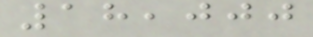18,000
